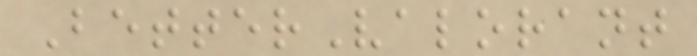BetterValorant
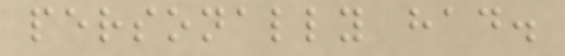personally had.
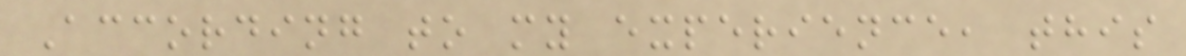According to my experience, this
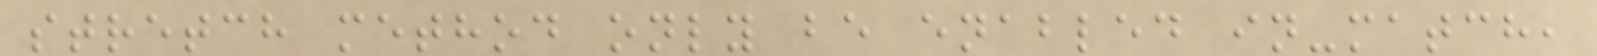stretch method only be enabled in-match,
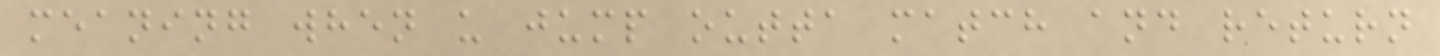meaning when u jump outta match and return
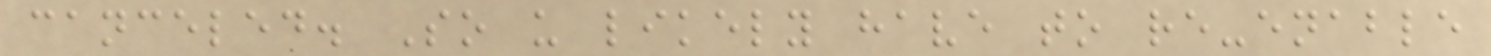canceled. So u likely have to re-enable
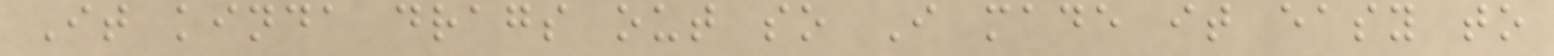It kinda drags out so I made it easy to
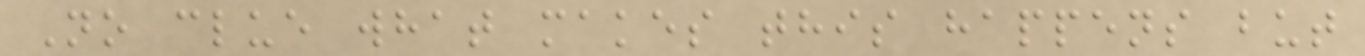No clue what makes this happens but
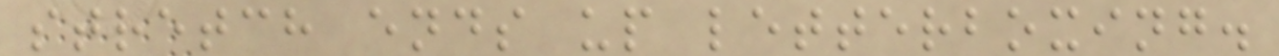stretch ends up letterboxing.
